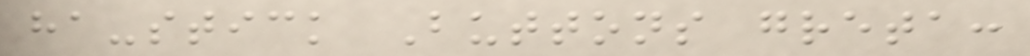ha-stick Buttons greta:
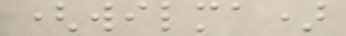(wilma)
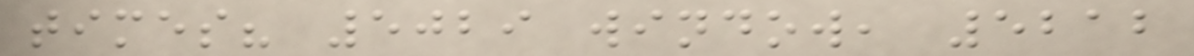times? 5029 window, 5212
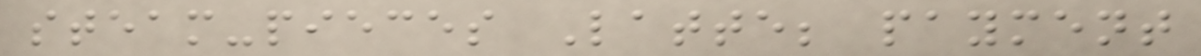steam-pieces Latte; payment
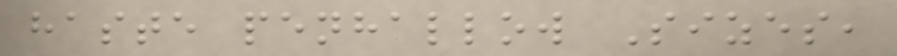haste penhallow Sizes,
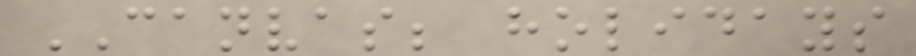CANVAS; holidays
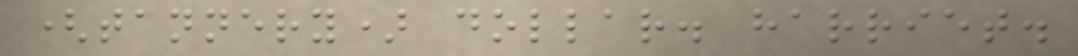(tannery) dollar. harriet.
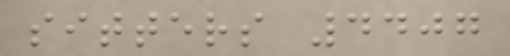sitters 4407
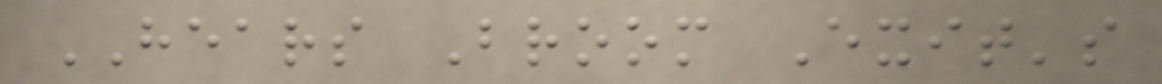HEARS Broom Exit's
